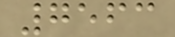7563
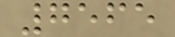7565
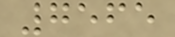7565
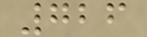726
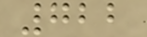722
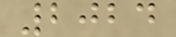2024
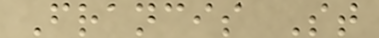Francis St
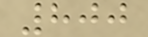800
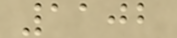1102
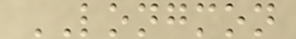LONGMON
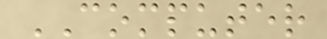COMPUTER
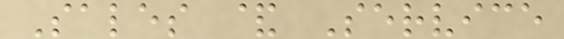Sales & Service
